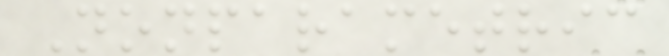Nonparametric
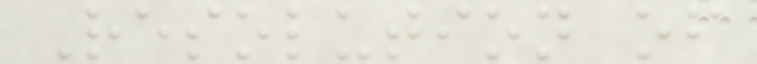Resolution of
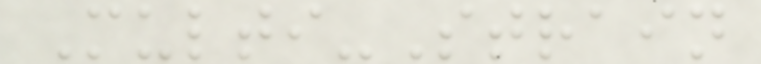Multi-Strain
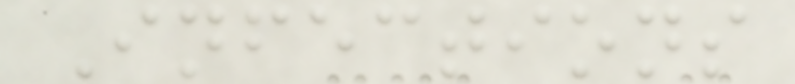Infections
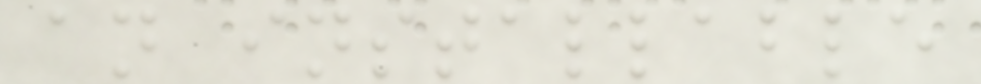an installable
